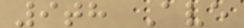9th Ave
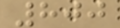800
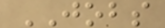JOBS
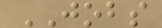JOBS
